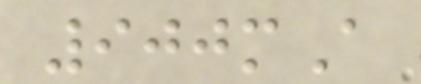900mA
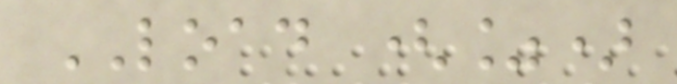LOAD (%)
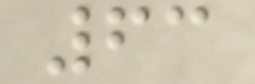63
